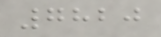7820
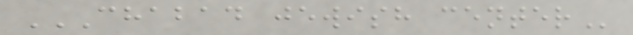CHABAD JEWISH CENTER
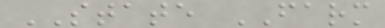STATE FARM
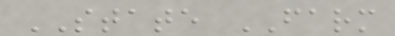STATE FARM
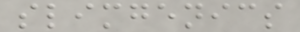slimgenics
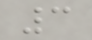3
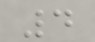4
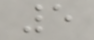5
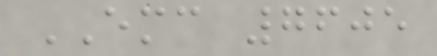EMC 7605
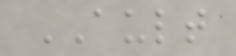AULT
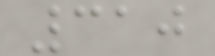310
